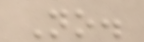No.
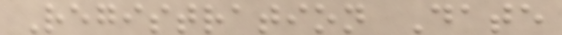Registration Date
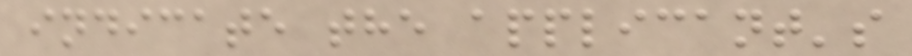indicate the applicant's
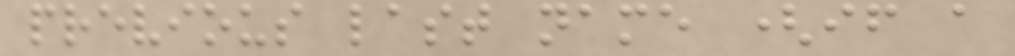previous last name (if a
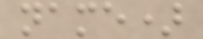name)
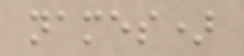names)
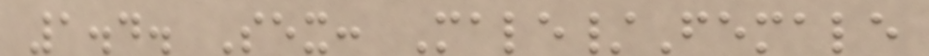1.4. Sex: Male/Female
